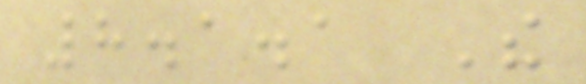8.1.1 The
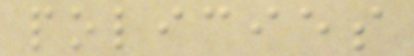policies
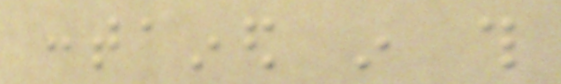contained in this
